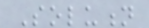Solution
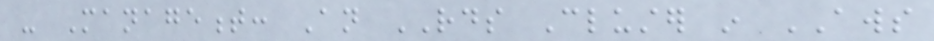- Management: An RDS Cluster in AWS
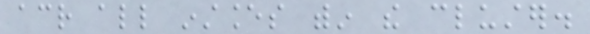across all instances within the cluster.
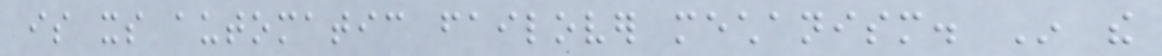is its automatic failover mechanism. In the
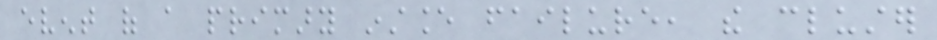event of a primary instance failure, the cluster
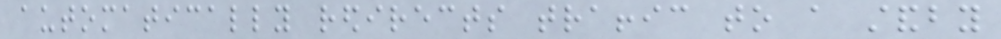automatically redirects traffic to a standby
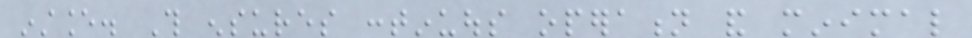instance. This ensures continuous operation and minimal
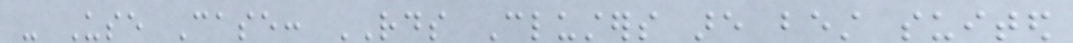- Use Case: RDS Clusters are best suited
